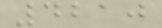4210
